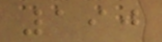190
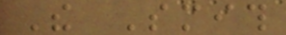The Smith
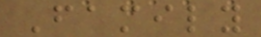Family
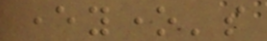everyone's
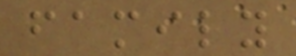family
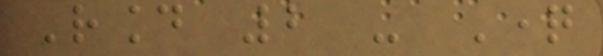Round 2 - Question
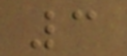3
